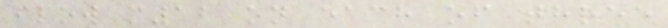flow m12 on each of three
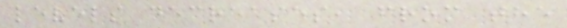levels decreases, from the
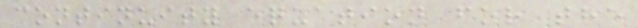continuity equation for the
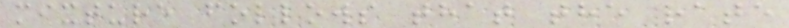mixture follows that the rate
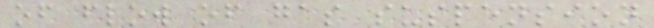of flow of gas suspension
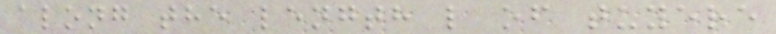along the length l of tuyere
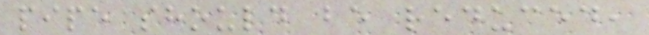pipe should be reduced,
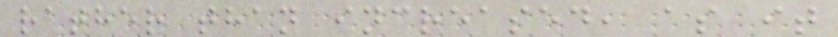rather than increased, as it
